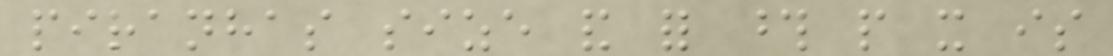piranhas size and for those people it is
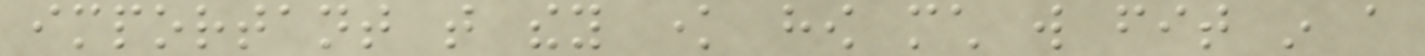important that they know how much will fit in a
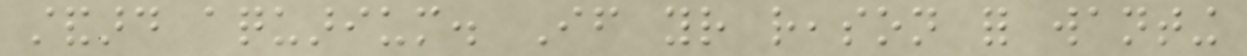standard aquarium. If your reason for wanting
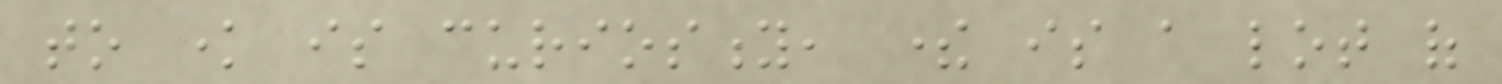to know is curiosity, there is a lot of
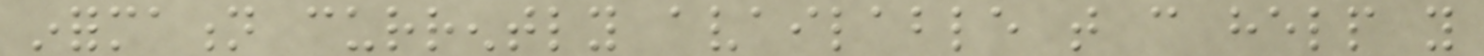information currently available that can help you
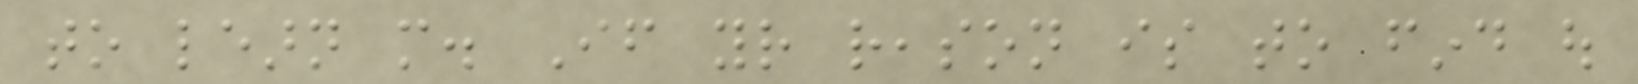to learn more. If your reason is to find out
